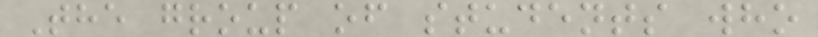The group of students who
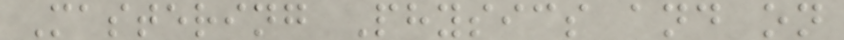Mastering Physics and on
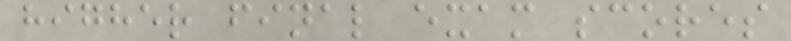higher final exam scores
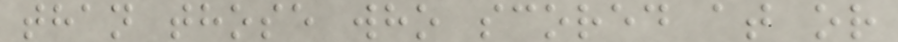than those who scored at or
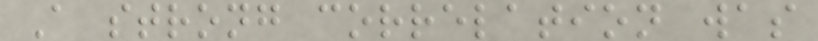A strong correlation was
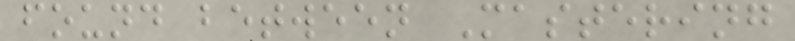found between Mastering
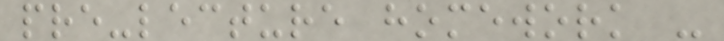pre-lecture homework -
